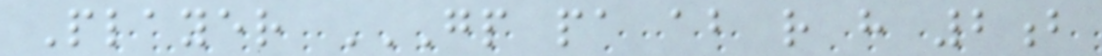Player GP PA AB R H 2B
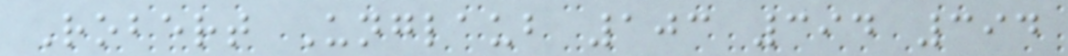Robert Unglaub 103 394 394
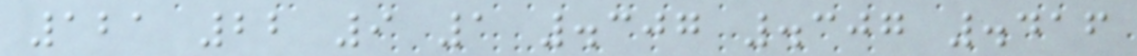121 22 9 1 .307 .307 .416
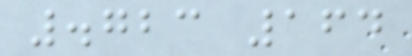.723 164
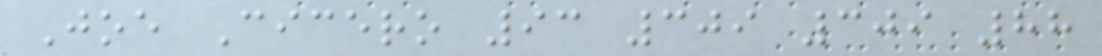Joe Cicero 93 309 309 88
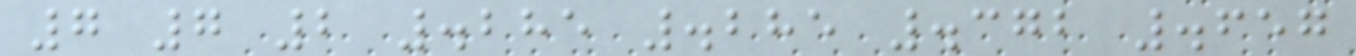7 7 2 .285 .285 .372 .657
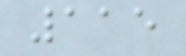115
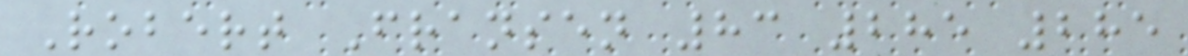Robert Fransen 83 285 285
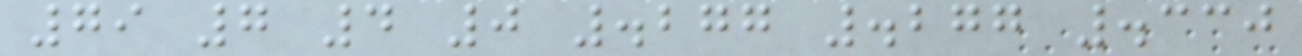79 7 4 0 .277 .277 .330
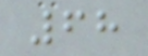68
